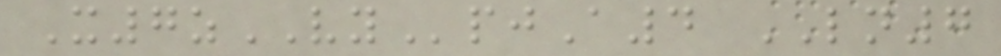X7zVYpjA4 LN7
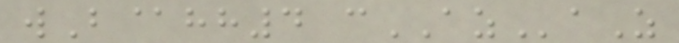wB@hh4 cAZaZ
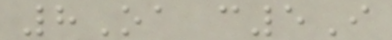8Oa c5I
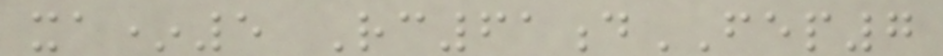xa*5 Rc61dFEP7
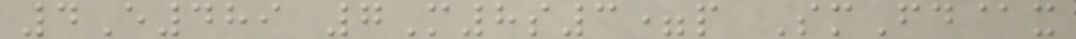4E489 7M8s3=p SmFd@x
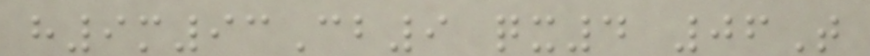h9m93Cb9 qx4 06T
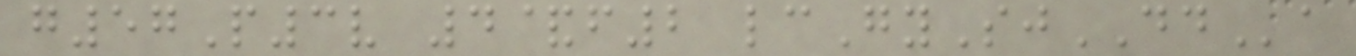g57P3v 4&f2 lcGySjDDa
